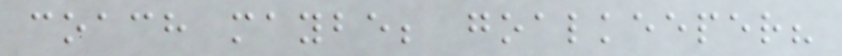coach maybe; goalkeeper?
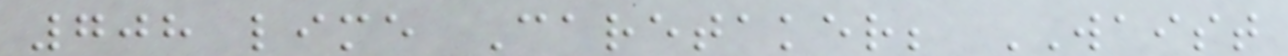708 lime Caretaker; WAIST
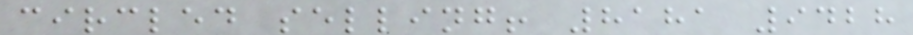circled selling! 8181 9428
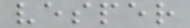vesper
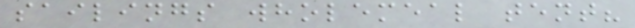sailings wholemeal tent?
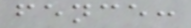fence:
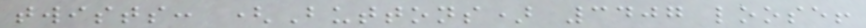twists: (Buttons) 3407 loose!
